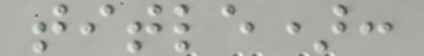title):
